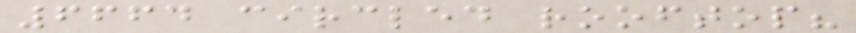6664 circled rooftop?
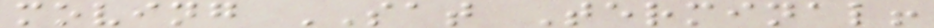moving SAT Terminal!
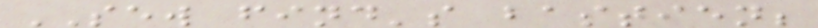SEW find's bastien;
